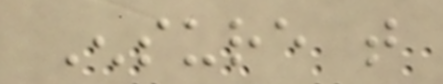Ensure that
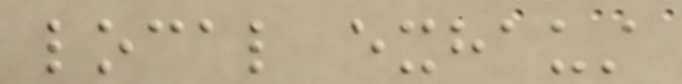local exhaust
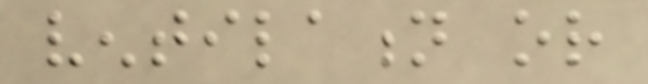ventilation or
